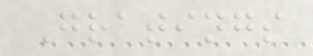Gratings
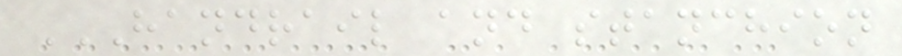HANDRAIL AND STANCHION
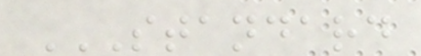STANDARD
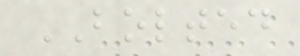BOLTED
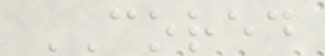CORED
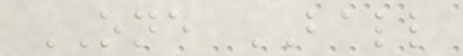ONE BALL
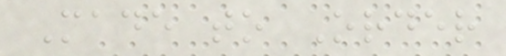Made to Order
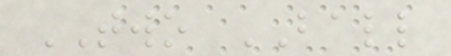TWO BALL
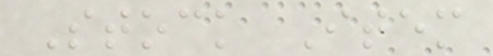Stock Item
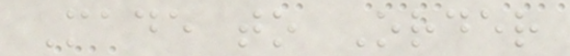Made to Order
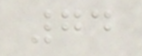74
